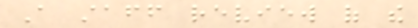A staff review of the
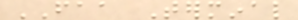FAA Terminal
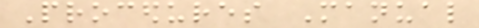Procedures Manual
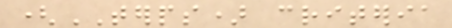(TERPS) criteria
